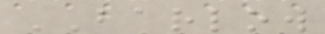BARLOW
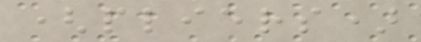(pliers)
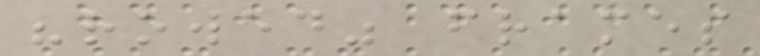"rowed" frames
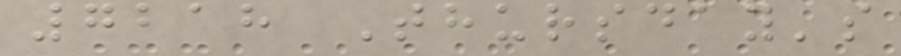7218 Thursday's
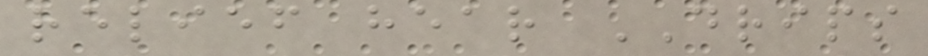relief hear DRIPS
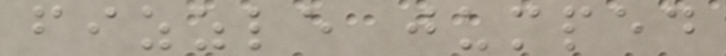fizzle jumped
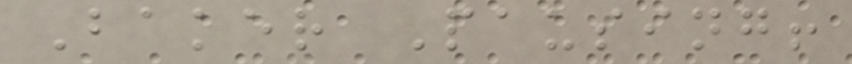Baker Pausing!
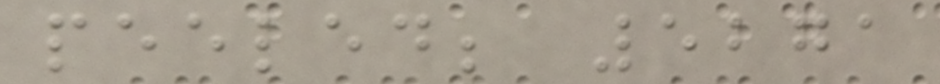peeled; 5271
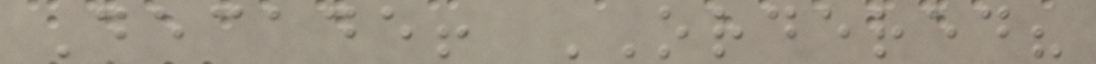Decade! ORDERED?
